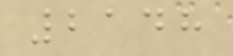2148
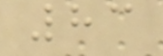83
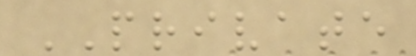PRIVATE
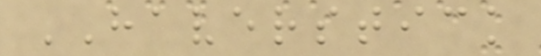HAVERSTICK
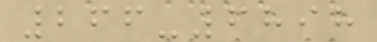266-6898
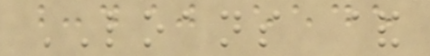LOANS &
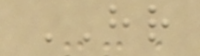HR
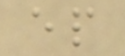ep
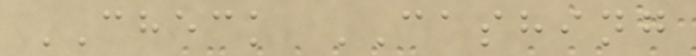CHECK CASHING
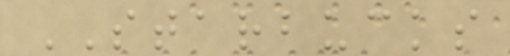STARBUCKS
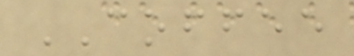COFFEE
